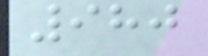980
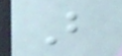B
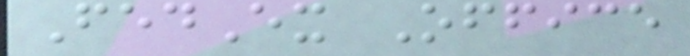FedEx Office
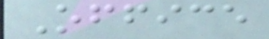Office
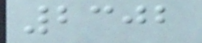2302
